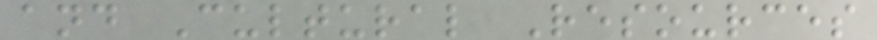and Cultural Resources
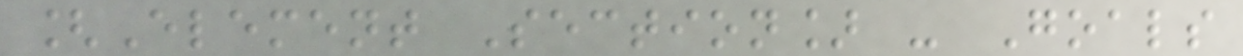[Element Section] - Goals
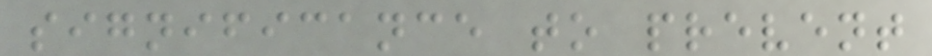significance to prevent
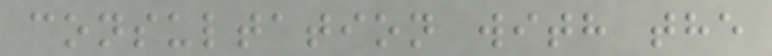consultation with the
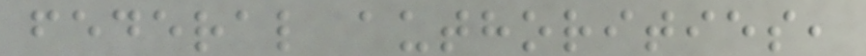federal authorities,
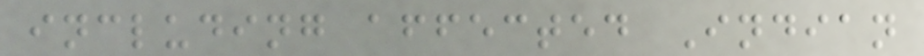including affected Indian
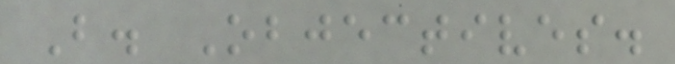B. Objectives.
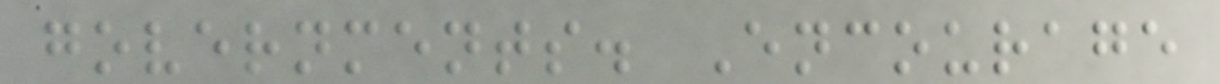governments. Encourage
